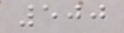500
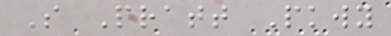S Pratt Pkwy
